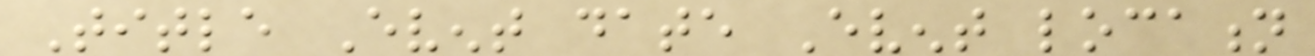Title Event date Event location
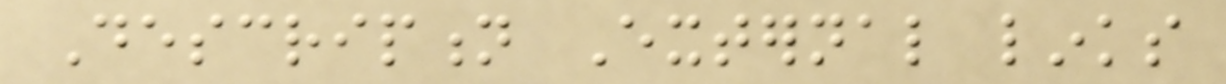Description External links
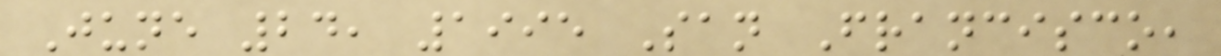June 24, 1995 San Francisco,
